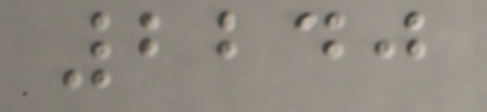2240
